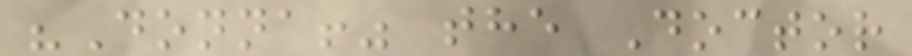"Donna!" the Doctor
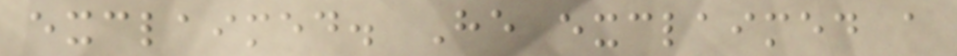exclaimed. He exclaimed a
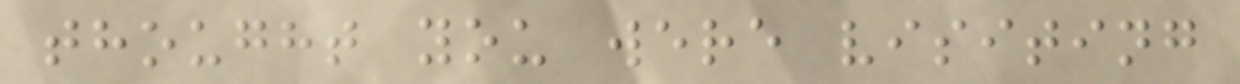thought you were visiting
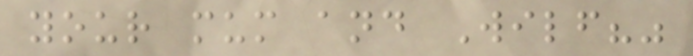your mum and Wilf?"
